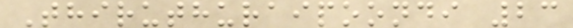Thiruthuraipoondi 23
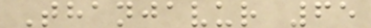Thanjavur 65
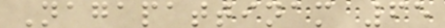Nagapattinam 65
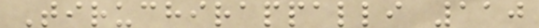Tiruchirappalli 110
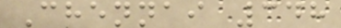Chennai 348
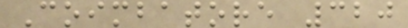Coimbatore 320
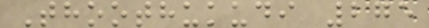Thoothukudi 275
